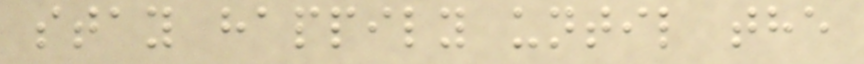stay happily until the
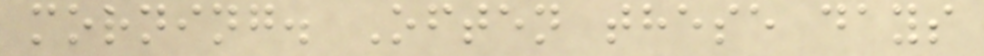morning. Often these days
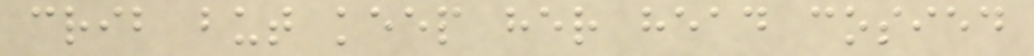crib but keep her head cosied
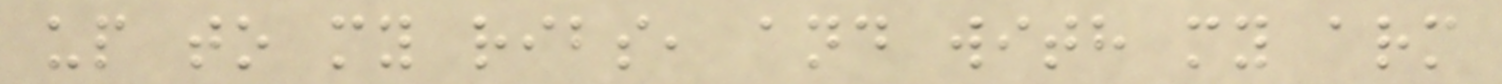up to my ribs, and with my arm
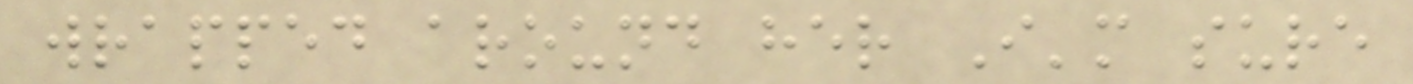wrapped around her I'm sure
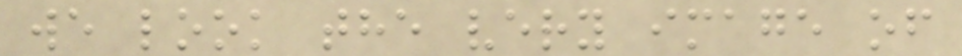we look the very image of
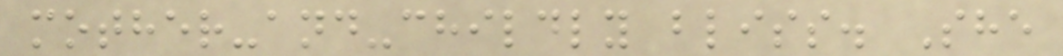mother-and-childly bliss. She
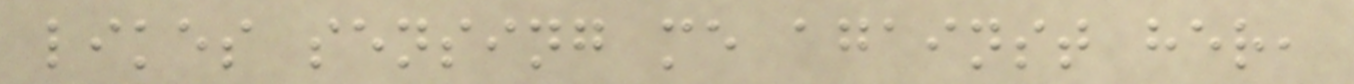likes sensing me against her,
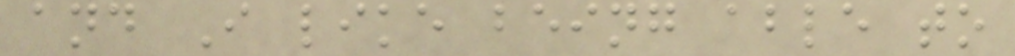and I like being able to
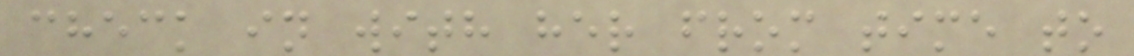check in with her from time to
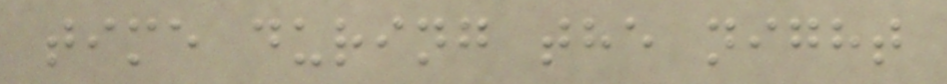time during the night
